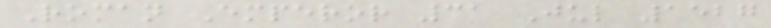Roman Emperor 31 Jul 1527
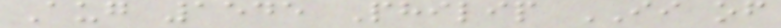Aug 1545 Philip II of
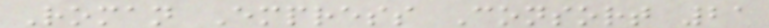Roman Empress Consort 21
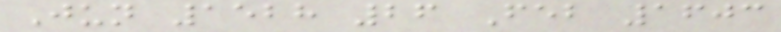Jun 1528 26 Feb 1603
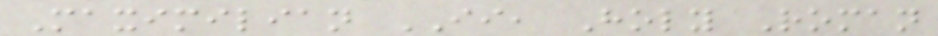Maximilian II, Holy Roman
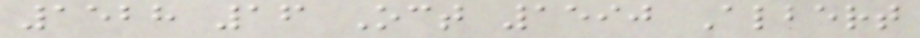1528 16 Oct 1590 Albert
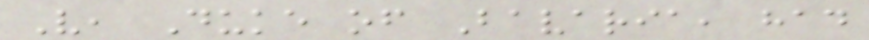V, Duke of Bavaria, had
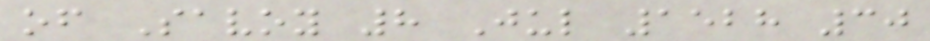of Savoy 8 Jul 1528 30
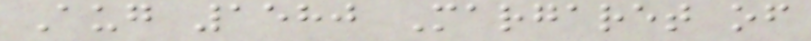Aug 1580 Margaret of
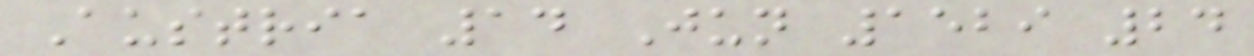Austria 14 Jun 1529 24
